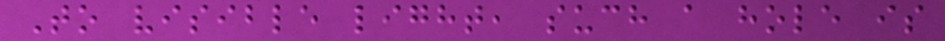To visible light, such a hole is
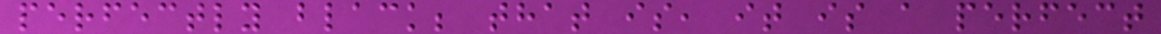perfectly black; that is, it is a perfect
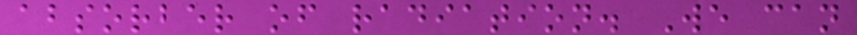absorber of radiation. We can
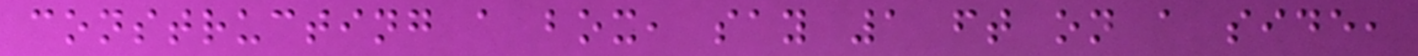constructing a box, say 1 ft on a side,
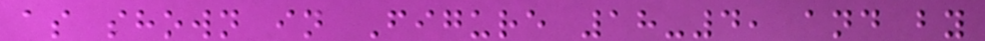as shown in Figure 18-4, and by
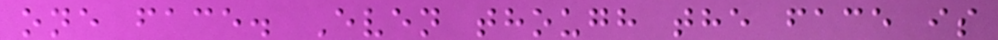one face. Even though the face is
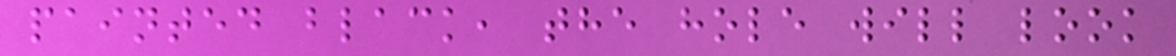painted black, the hole will look
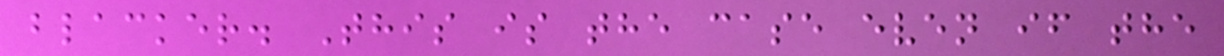blacker. This is the case even if the
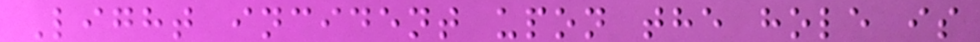Light incident upon the hole is
